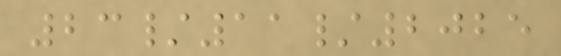23/11/2025
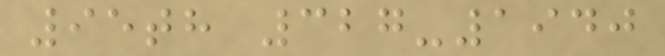95th 327-1940
